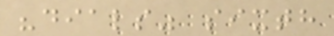"dials" sixth
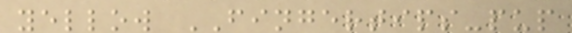yellow FINGERTIPS-pup
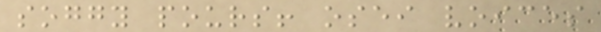soggy pours! osei voices
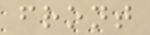front
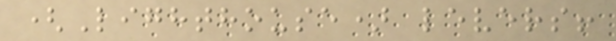(Lighthouse) levers!
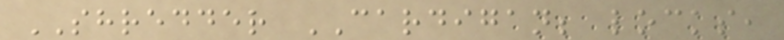SHREDDER CARDIGAN; locks,
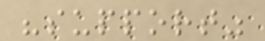"support"
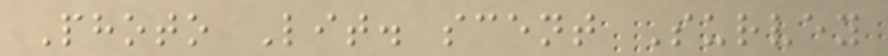Photo Lit. scent Survey
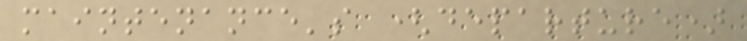maintenance's (departure)
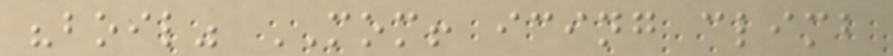"boil" MOM! icing climb
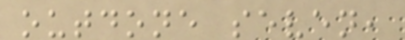outdone seven,
